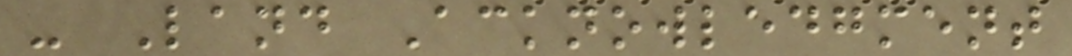- Land Acknowledgment
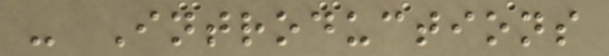- Introductions
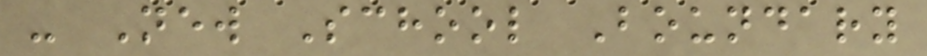- New School Boundary
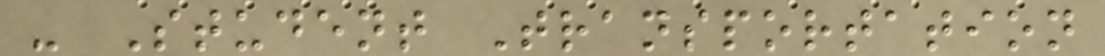- Student Transportation
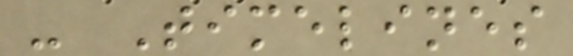- Timelines
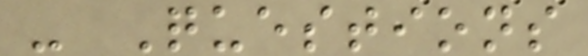- Questions
